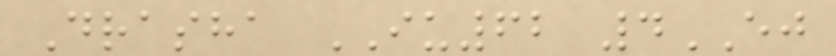Drasha IU62 4EJ
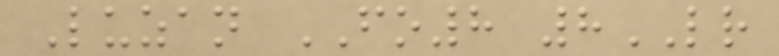Luzan FO8 8LR
